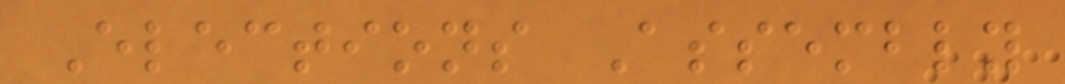Elections Assembly
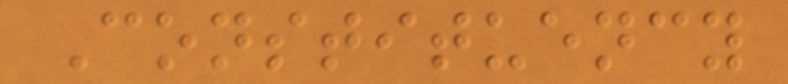Constituency
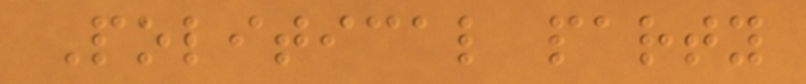Political party
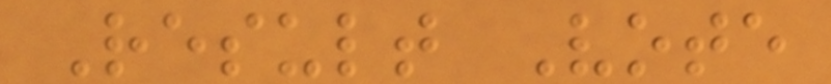Result Vote
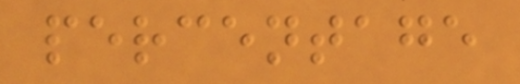percentage
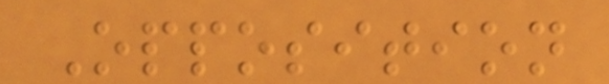Opposition
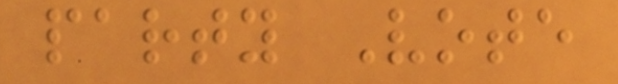party Vote
